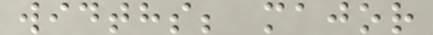widths; major
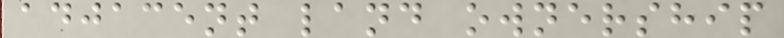adjacent land ownership
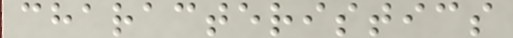characteristics
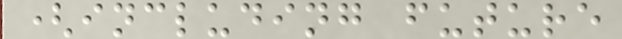(including future
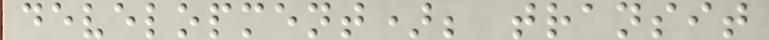development); transit
